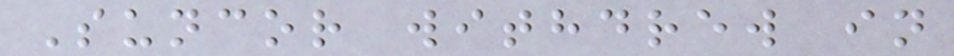Suncor withdrew in
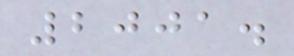2001.
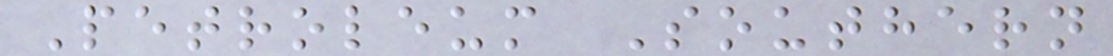Petroleum Southern
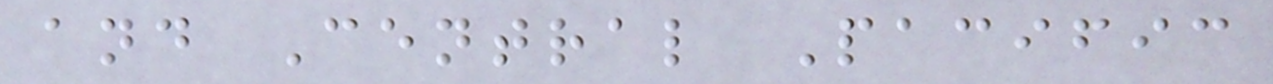and Central Pacific
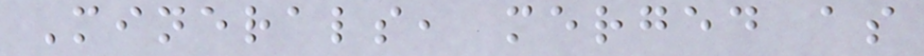Minerals, merged as
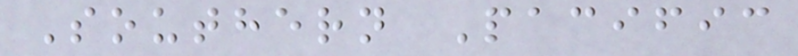Southern Pacific
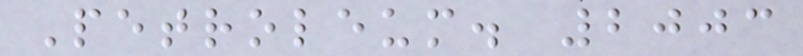Petroleum. 2003
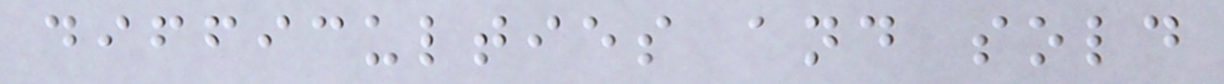difficulties and sold
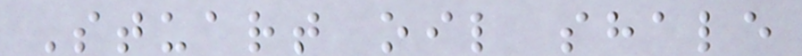Stuart oil shale
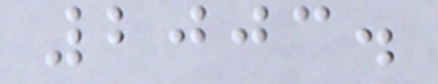2003.
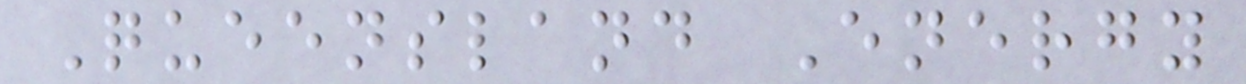Queensland Energy
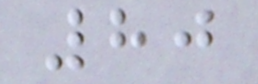80
